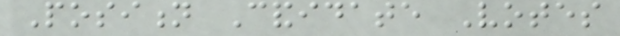Position Candidate Votes
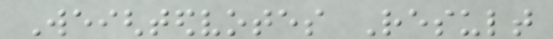Weightedvotes Result
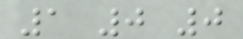1 0 0
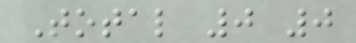Total 0 0
